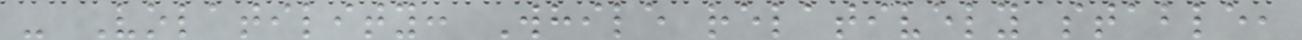- Volatility: While relatively stable,
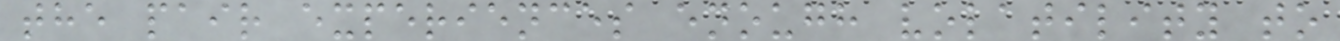the pair experiences enough volatility to
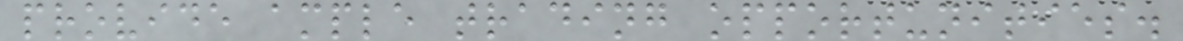provide ample trading opportunities.
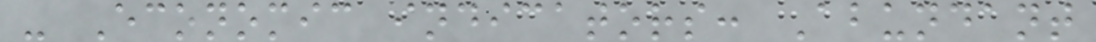- Economic indicators: Abundant
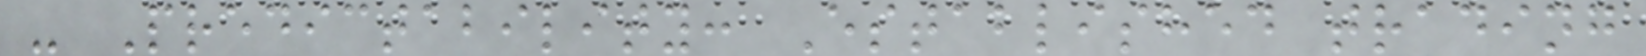- Predictability: Established trading
